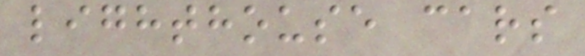lighthouse cars
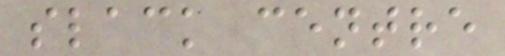slack centre
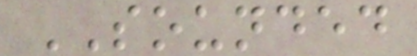SOUNDED
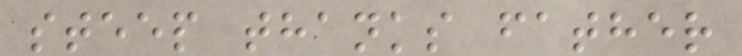steep thanks father
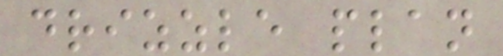drizzle plan
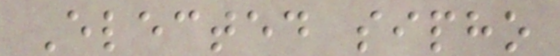Elected sipho
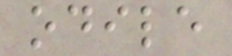odile
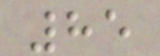85
